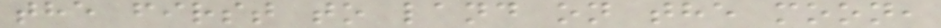the first to land on the moon,
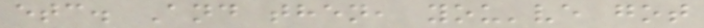etc. And then, you've got
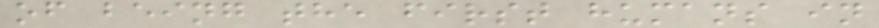of being the first humans in
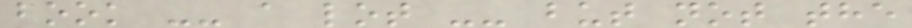book -- a lot -- but not the
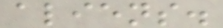aliens.
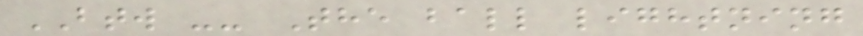BTW -- The ball lightning
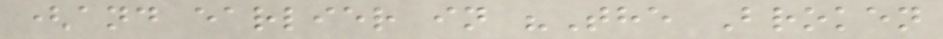(and earlier in "The Broken
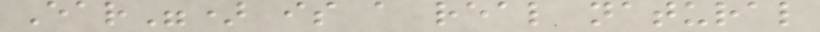Ear") is a real natural
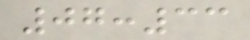07:33
